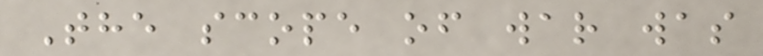The scope of war was
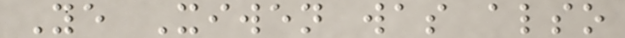Ye Xiwen was also
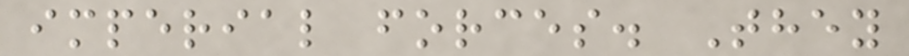imperial forces. They
